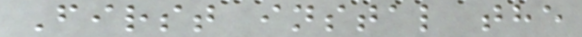First instal the
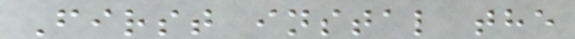First instal the
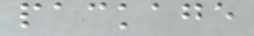package
